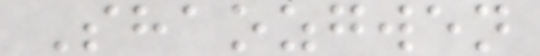Shaozgwen
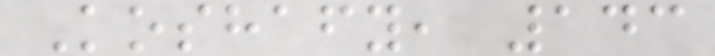Koshafy, 143
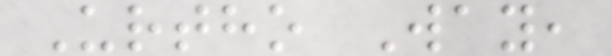Urtho Way,
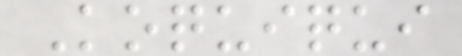Koquiqui
